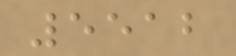5512
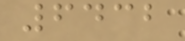6432
